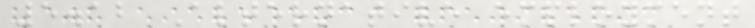5.12 Alternative employment
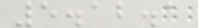5.12.1
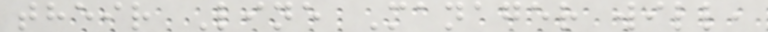their Line Manager will,
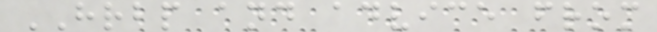HRBP and advice from
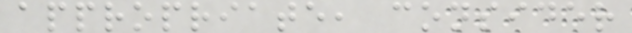appropriate, consider
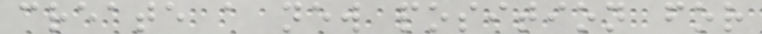create a new position for
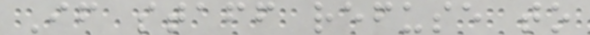If staff refuse to
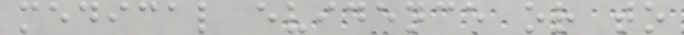medical evidence or to
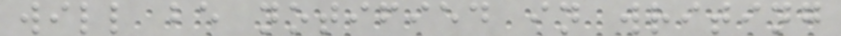will be notified in writing
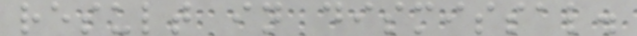result in dismissal.
